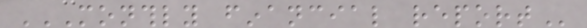MONTHLY FINANCIAL REPORT
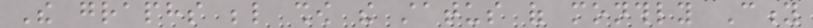The graphs below show the status of monthly City
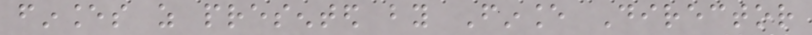finances as presented by Finance Director
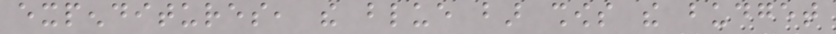expenditures, the blue bar shows the budget
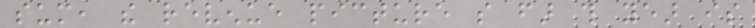sum, the revenue picture so far this year is
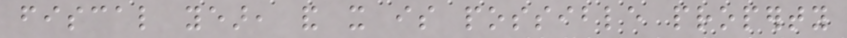fiscal year, and it is possible property
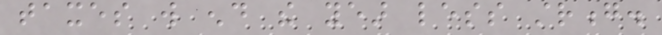taxes will end the year less strong.
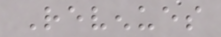Revenues
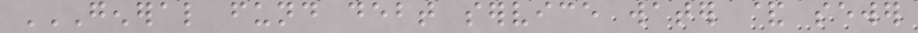GENERAL FUND DEBT SERVICE WATER & SEWER
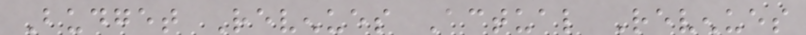Budget Revenues Actual Revenues
